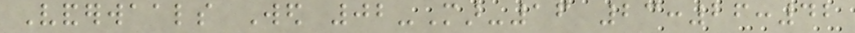Vanderwaals Wed 02-Mar-16 23:26:42
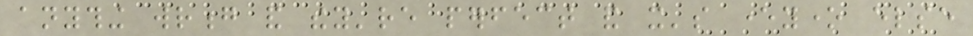anything wrong and they're perfect and it's everyone else
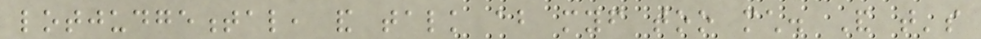lotjudgemental, and talk about myself too much. And that's
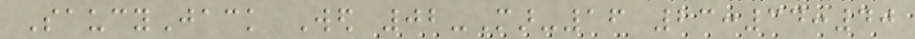SaucyJack Wed 02-Mar-16 23:34:40
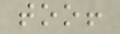too!
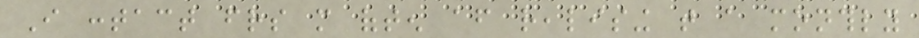I contact friends more often after realising that a monthly
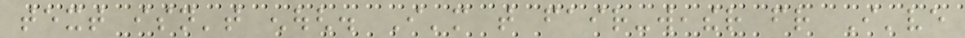text isn't enough. I'm that fair-weather friend I've
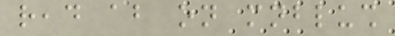read about on mnblush
